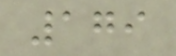179
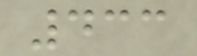433
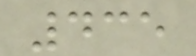435
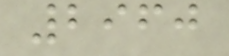2960
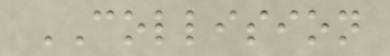COLLISION
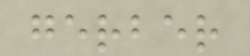gerber
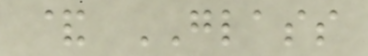& GLASS
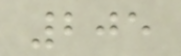205
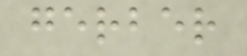gerber
